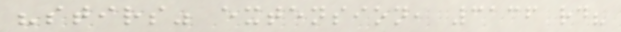"stirs" extension, 3136 rd?
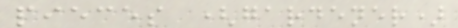pieces (gardener)
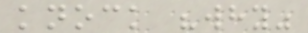knock "why"
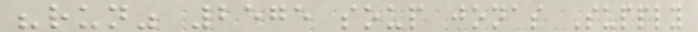"run" 2575 soup jonas Supply
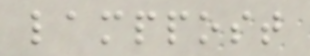lamppost
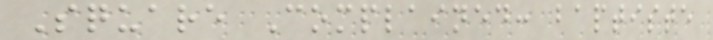Square Complained: baptiste
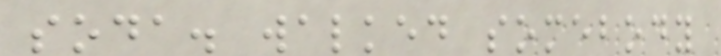soda. walked somebody
